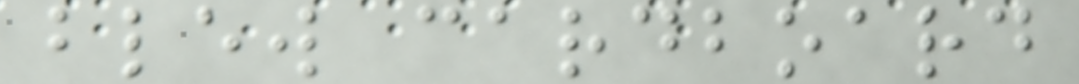blew cardboard
